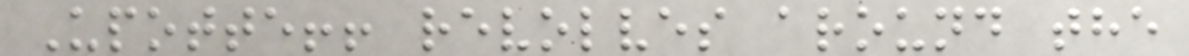Upotte!! revolves around the
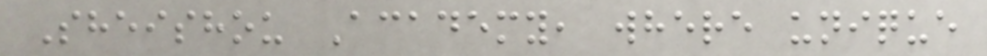Sheishou Academy, where unique
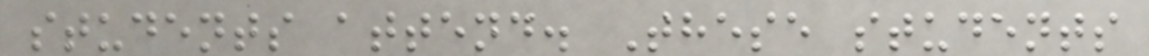students attend. These students
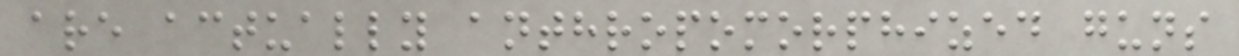are actually anthropomorphized guns
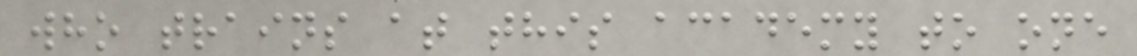who trains at this academy to one
